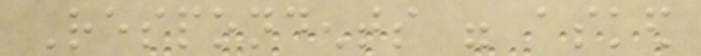Respondents were asked
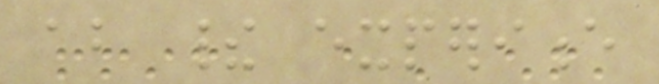about their experience
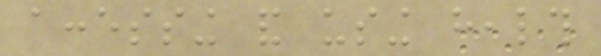accessing and using health
